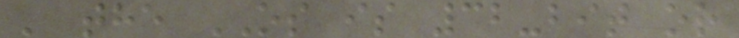' the OS is 32-bit or
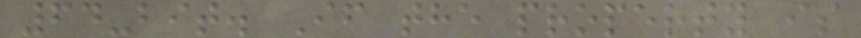64-bit. If the property is
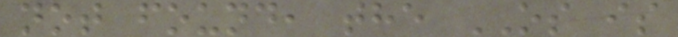not found, the OS is
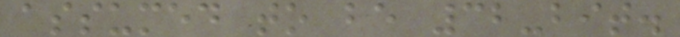assumed to be 32-bit.
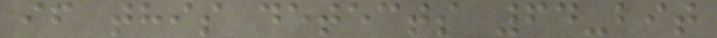if this detects 64-bit
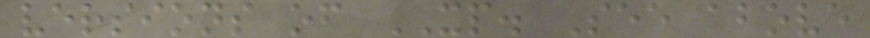versions of XP. See above
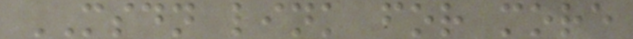MSDN link for more
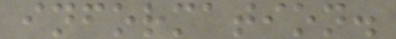information.
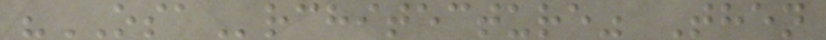"OSArchitecture" Then
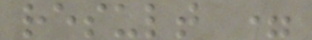result =
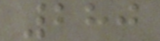280
